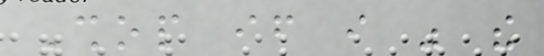Shop if i was the
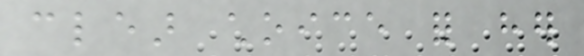clear choice for her
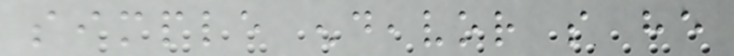simple endeavor so he
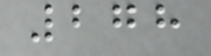278
